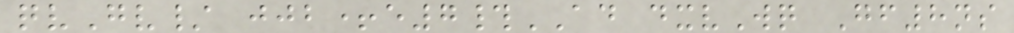qvGv/ jjb+e7#AD dxvWq Gf8ns
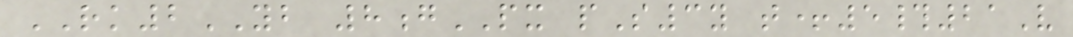RK2YB 8gPX pS3y t+5#21V
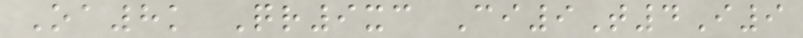Oa8k Qr9xc Ci9T4I9
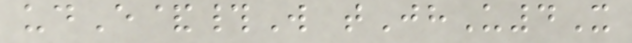udE&#W tJhU4X
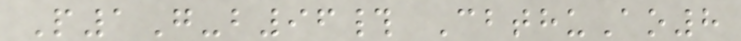P1G-b96# CbthuAo8
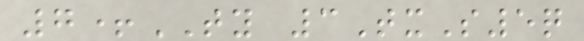7+TY 3TxS5q
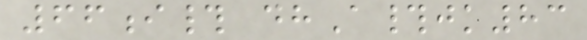66i# dhA#jk83
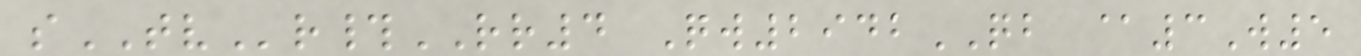sTVr#RR4 Qw2942QB @3W5
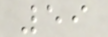59
